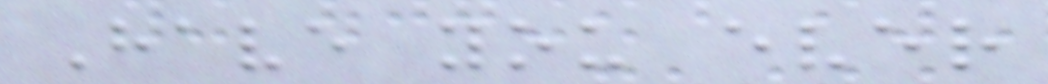Have you ever
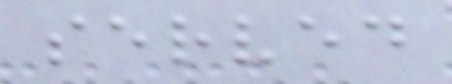served
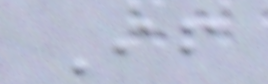If
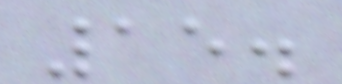15.
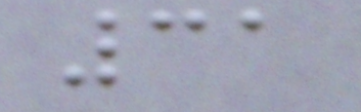31
